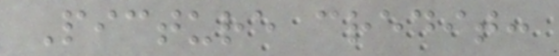Picture credit:
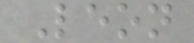Leon
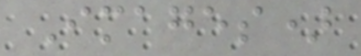Images)
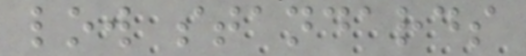low standards
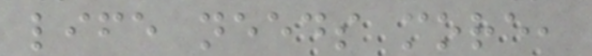life needs more,
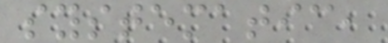systematic,
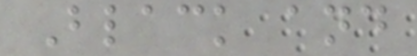Black and
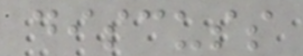discuss
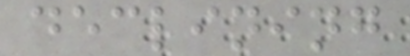declining
